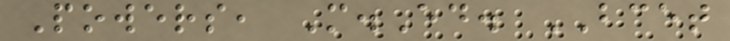Powers, M.Ed. BCET
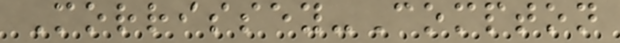Morrissey-Compton
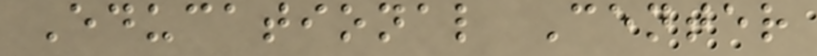Educational Center
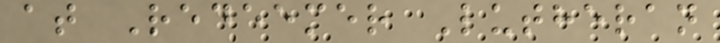at Redeemer Lutheran
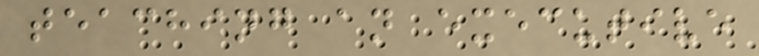teaching an executive
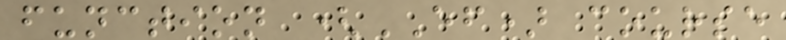function (EF) course
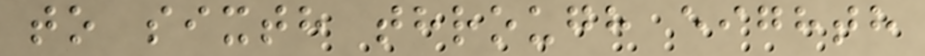to sixth through eighth
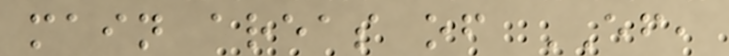main areas of EF,
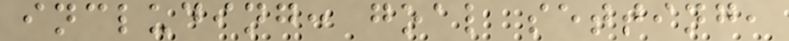including: goal setting,
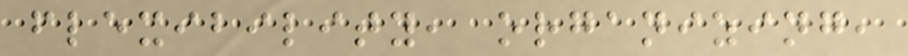flexibility, organizing,
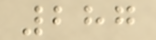287
